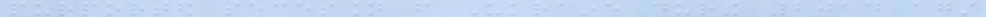purported secession from Ukraine during 2014 against
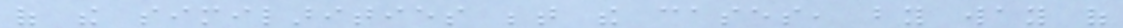of the similarities between the cases, by way of
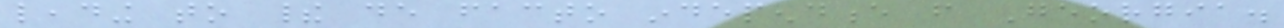leading to their de facto independence from Georgia.
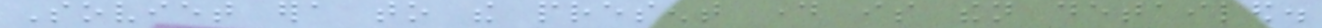Soviet era to the present day is then detailed.
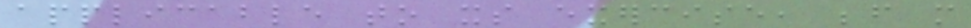applicable to its exercise, before more
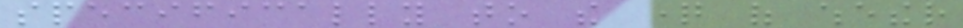specifically to the question of whether
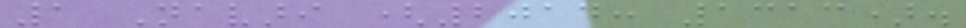1 Navari (2014: 1313).
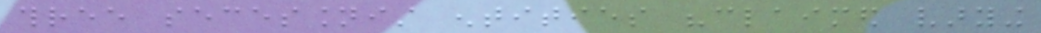three secessionist entities "claimed varying
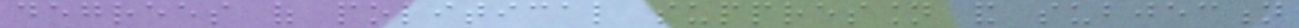degrees of political suppression and subjection
